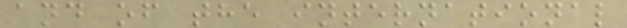and of the international
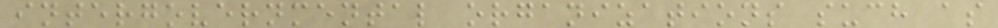intergovernmental organizations such as
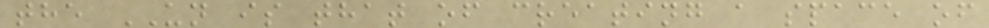the UN is that of creating a space of
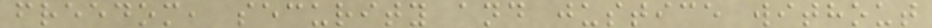freedom, security and justice without
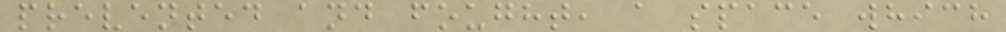prevented and fought, a space which
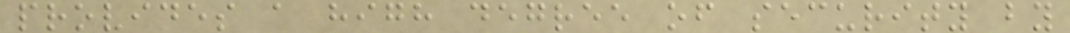provides a high degree of security by
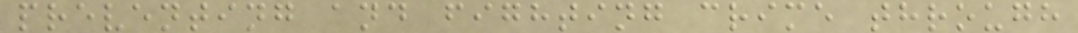preventing and fighting crime through
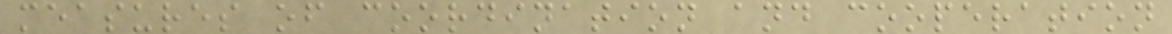measures of coordination and cooperation
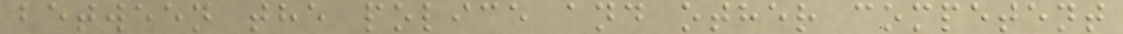between the police and other competent
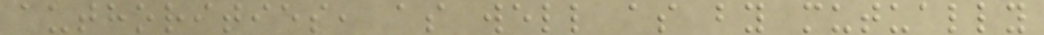authorities, as well as by mutually
